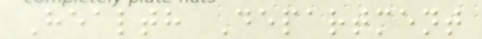Health Department
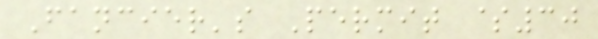Fancier's Permit $30
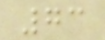73
